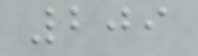209
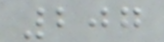207
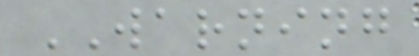WARNING
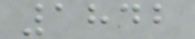1842
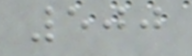500
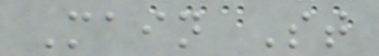Main St
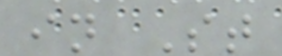in St
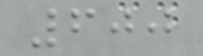600
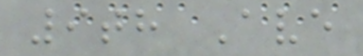9th Ave
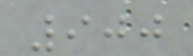900
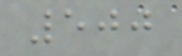500
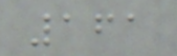161
